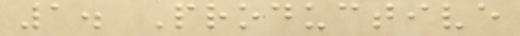1. Productive
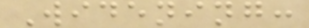Widening:
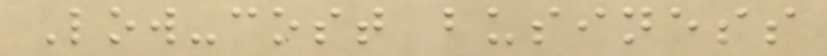Low-cost business
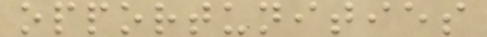opportunities
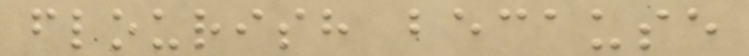flourish because
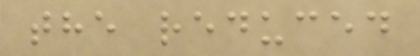the reduced
